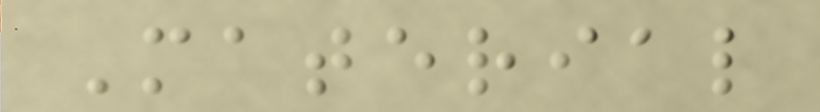Material
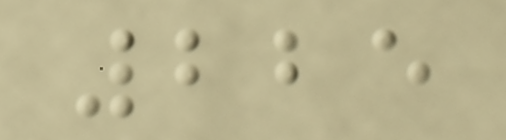225
